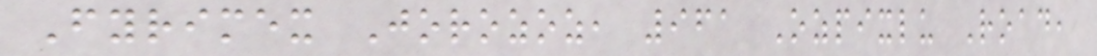Fyrimex Jorozoz, 961 Ozpixlu Road,
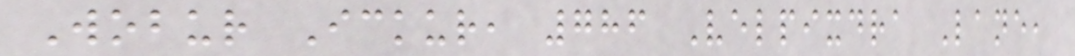Wobur Ickur, 786 Velpixdra Lane,
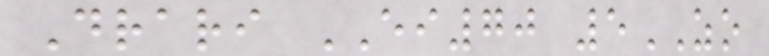Drari EI70 5ZO
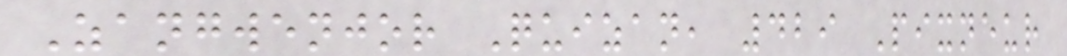Zangwenjor Quizan, 429 Pixneur
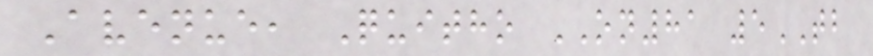Avenue, Quitho ON81 5TB
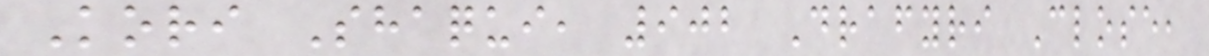Kori Shaqui, 902 Drafyri Close,
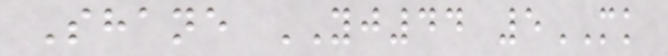Shane YJ44 5MK
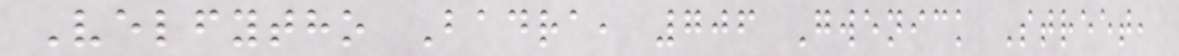Velfytho Badra, 706 Gwenick Street,
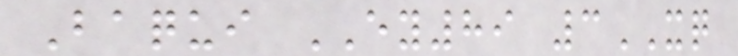Baqui EY89 3XQ
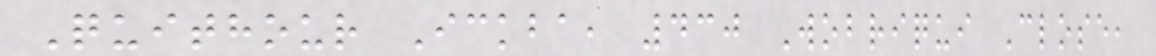Quithour Ickba, 430 Wobriqui Close,
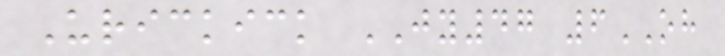Urickick JY47 6OH
